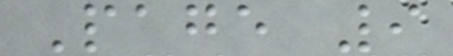Page 9
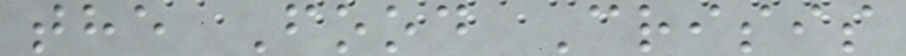the Food Crisis
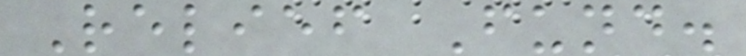Relief Fund.
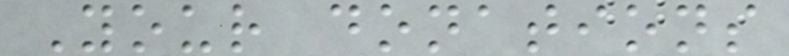Your donations
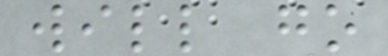will go
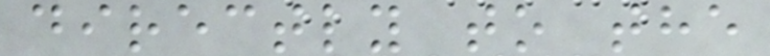directly to the
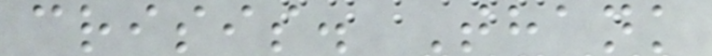crisis. Thank
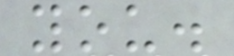you.
